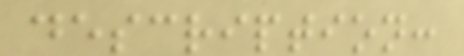description:
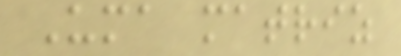Uma matriz
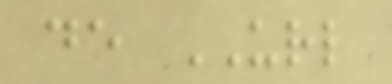de URL
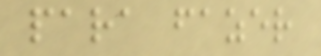para fazer
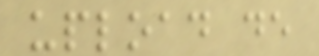upload de
